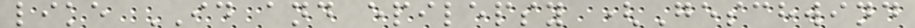like ID and epilepsy (Geschwind
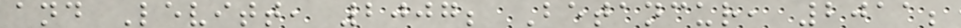and Levitt, 2007; Betancur, 2011;
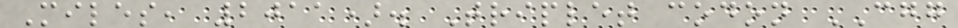Miles, 2011). Triplet codon CGG
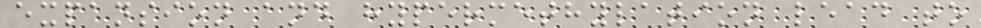expansion and hypermethylation lead to
